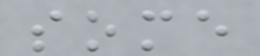some
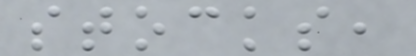stocks,
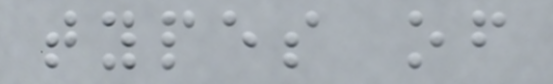types of
